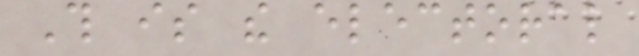This is the electoral
